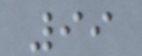99
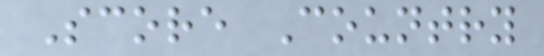Score Country
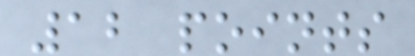12 points
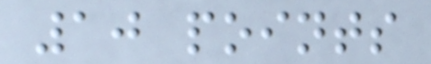10 points
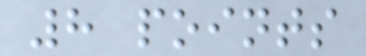8 points
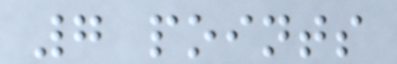7 points
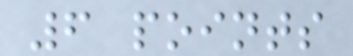6 points
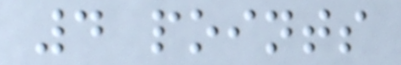4 points
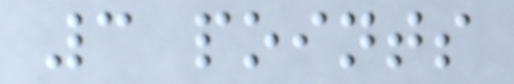3 points
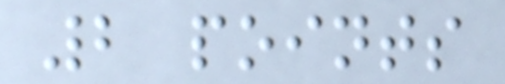2 points
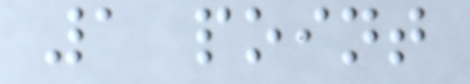1 point
